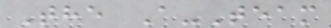The A-Team
